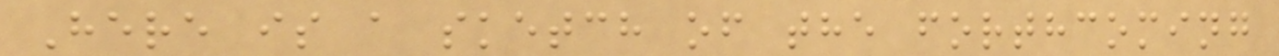Here is a sketch of the forthcoming
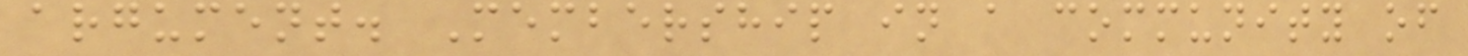argument. Membership in a community of
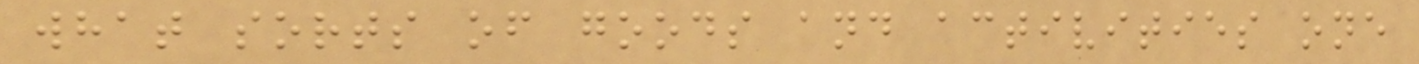what sorts of goods and activities one
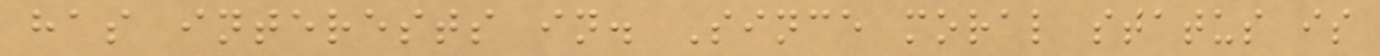has interests in. Since moral status is
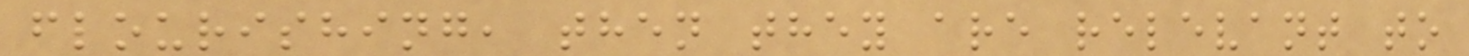flourishing, then they are relevant to
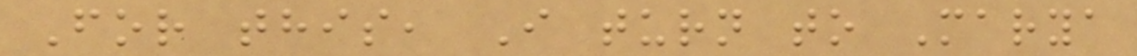For this, I turn to Marya
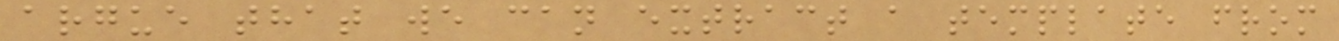argue that we can extract a template from
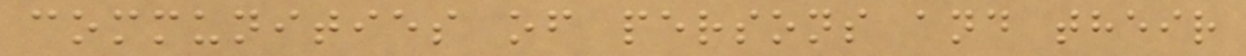communities of persons and their
